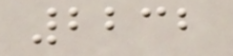2232
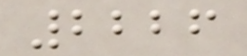2226
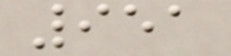951
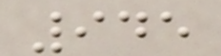945
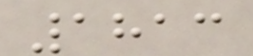1813
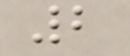2
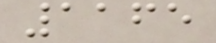1165
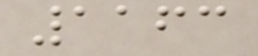1163
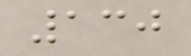130
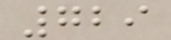729
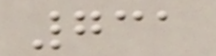731
